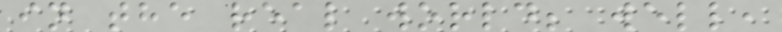in the real world; well,
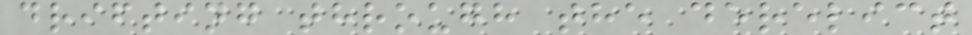drifting through the derelict
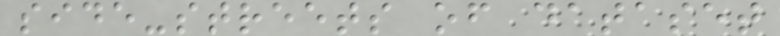side-streets of dataset
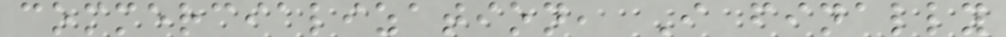commercialization, I finally
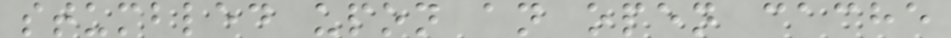stumbled upon an open cache
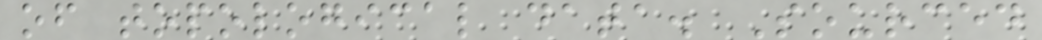of topological data. Sourced
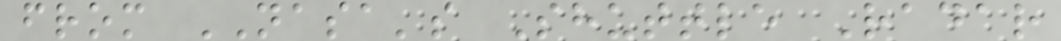from NASA's Shuttle Radar
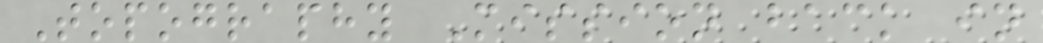Topography Mission back in
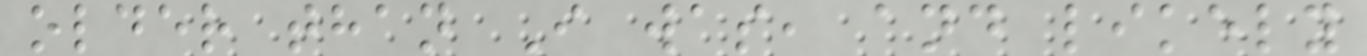older than I was, and likely
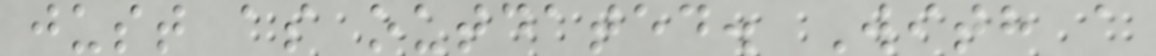just as outdated. With a
